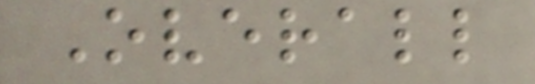Overall
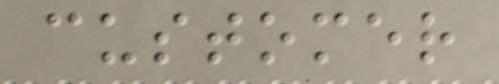customer
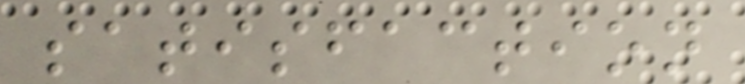satisfaction
